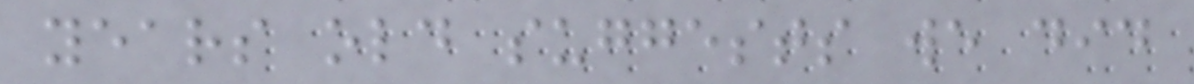years old suggests we did
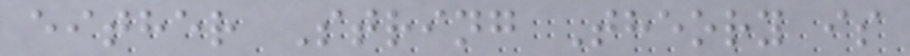either String Theory is
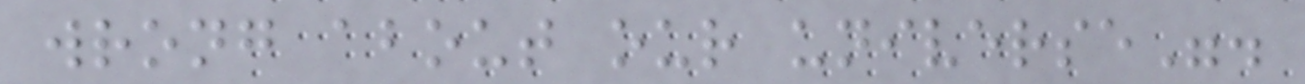wrong about our universe".
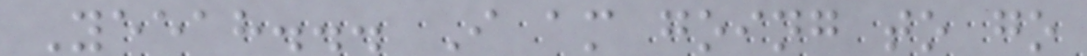Yeeah... I am going to go
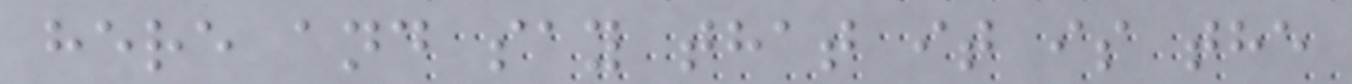here and say that it is the
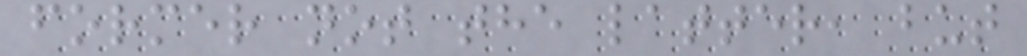former not the latter, but
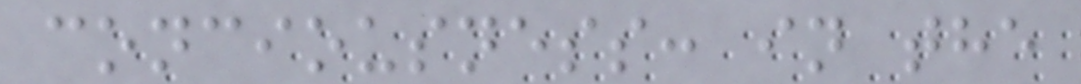conciousness: in the
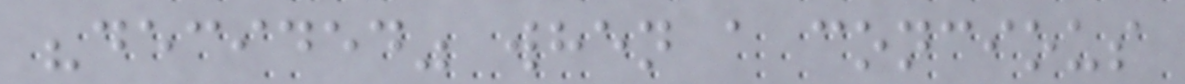"decided" when a concious
